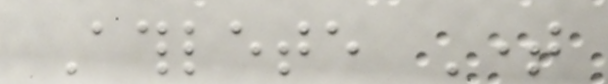Athlete Time
